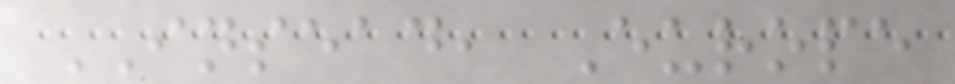INSEAD, Europe
